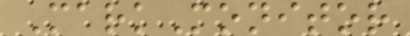MarkMonitor
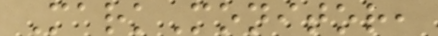MarkMonitor,
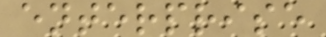enterprise
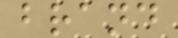brand
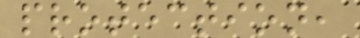protection,
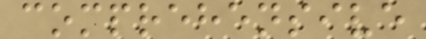comprehensive
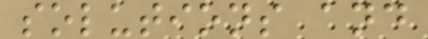solutions and
